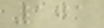171
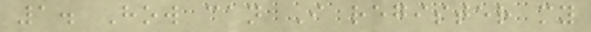1. How can I register my
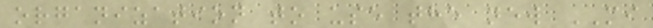organization to use the new MI
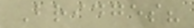Bridges?
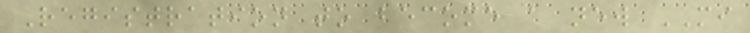Registration to become a new MI
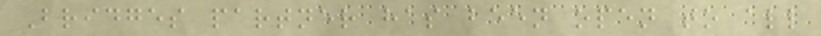Bridges partner has been open to all
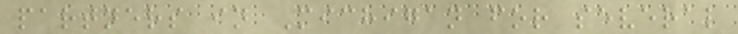partners in Michigan for several
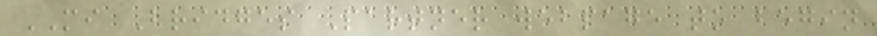MI Bridges Partner webpage to begin
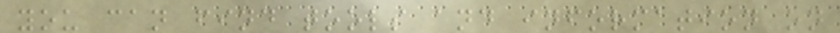you can find tools and information on
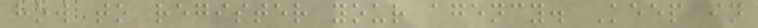how to register your agency. Keep in
